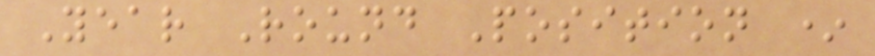Year Round Position *
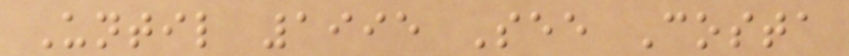Until 1995 See Costa
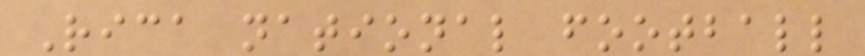Rica national football
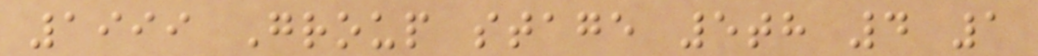1999 Group stage 5th 4 1
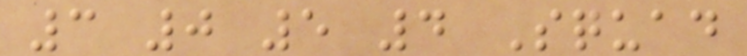3 0 5 4 Squad
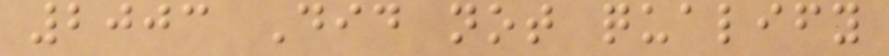2003 Did not qualify
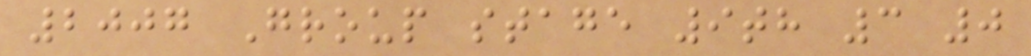2007 Group stage 9th 3 0
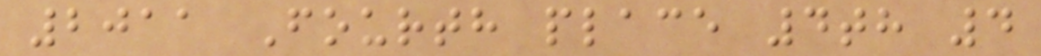2011 Fourth place 4th 4
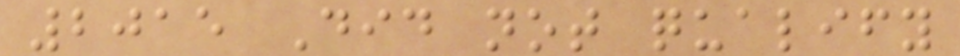2015 Did not qualify
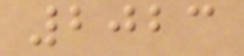2023
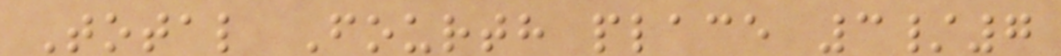Total Fourth place 3/7
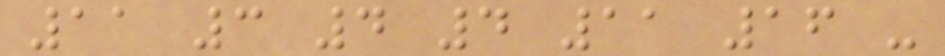11 3 4 4 11 16 -
